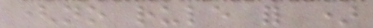(no rule for )
